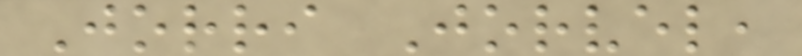Jorri Jorvel,
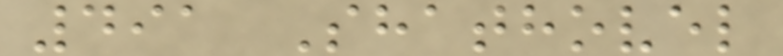491 Shathovel
